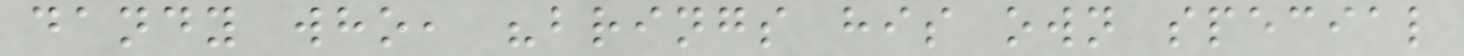dandy who, "brings his own special
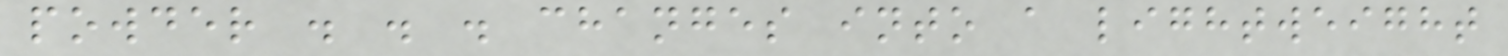powder . . . changes into a lightweight
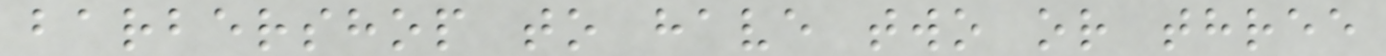barbershop to have two or three
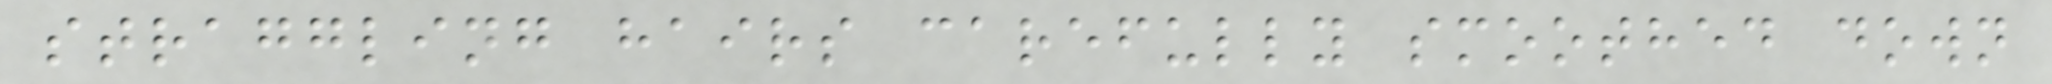straggling hairs carefully smoothed down
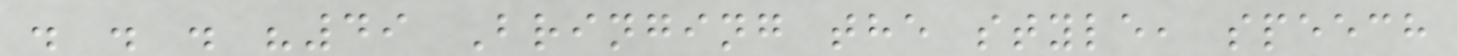. . . "49 Bringing the style, speech
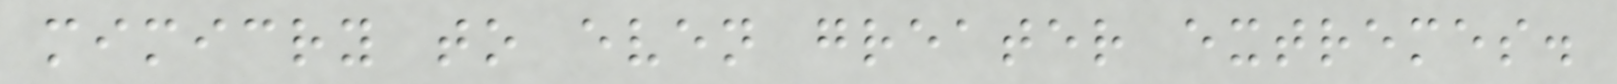mimicry to even greater extremes.
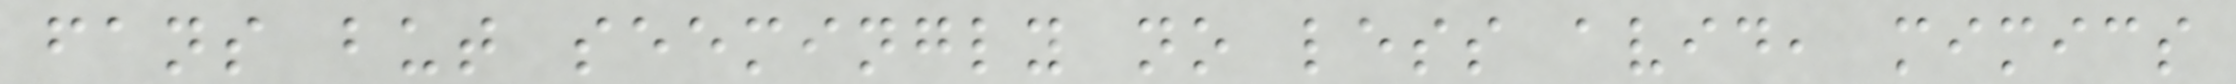fans but seemingly no less avid, mimics
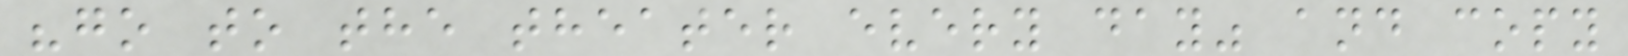"go to the theater every day" and copy
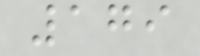179
